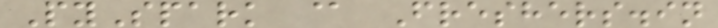PySpark @ Freshers.in
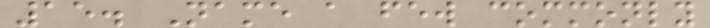15. Name a few commonly
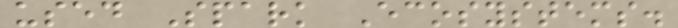used Spark Ecosystems.
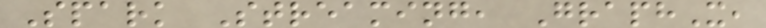Spark Streaming, GraphX,
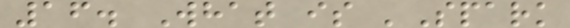16. What is 'Spark
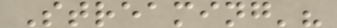Streaming'?
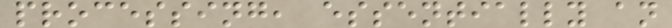processing, essentially an
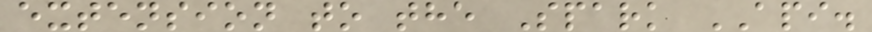extension to the Spark API.
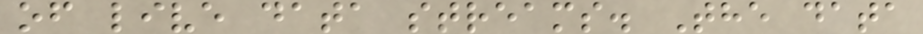of live data streams. The data
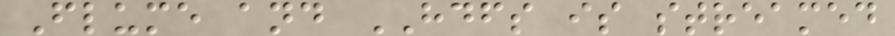Flume and HDFS is streamed
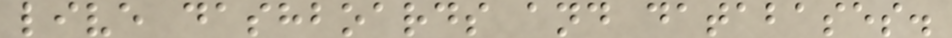live dashboards and databases.
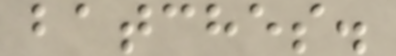batches.
